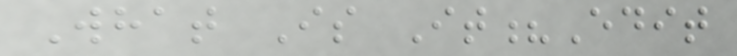What Is It?Edit
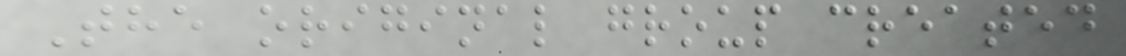The original group created
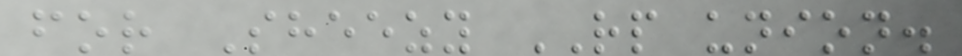for Sheezy RP union.
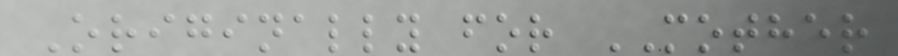Originally for MOTHER
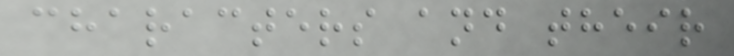characters and their
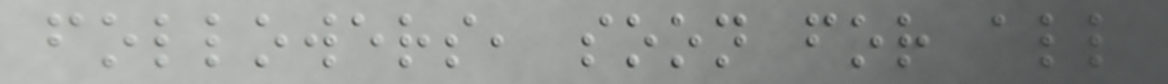followers, soon for all
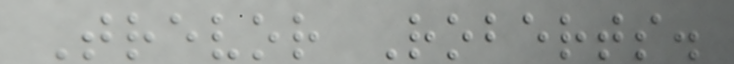Trevor Roberts.
